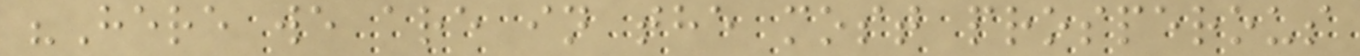"Here we are in the most prosperous
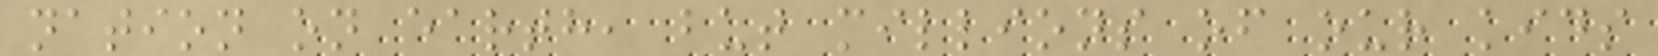nation on earth, but millions of our kids
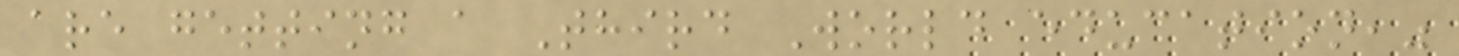are getting a Third World education,"
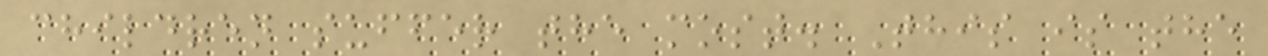children suffer the most. This is the
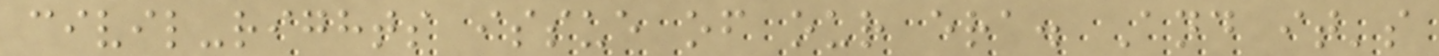civil-rights issue of our era. And it's
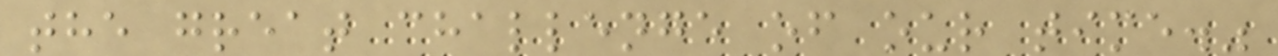the great challenge of our time."
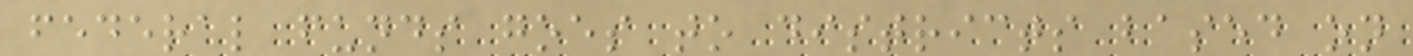federal funds goes to districts based on
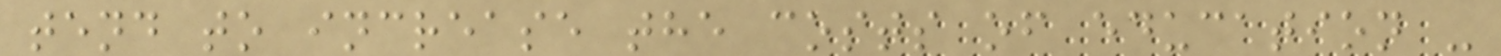tend to increase the costs of education -
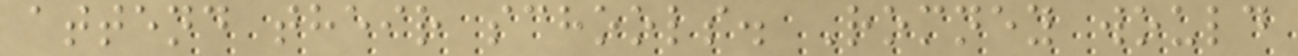attend their schools. Romney would
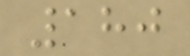180
